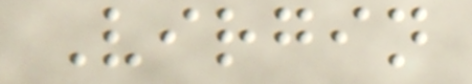Virgin
